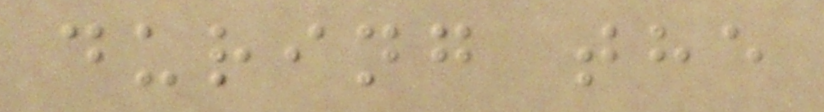during the
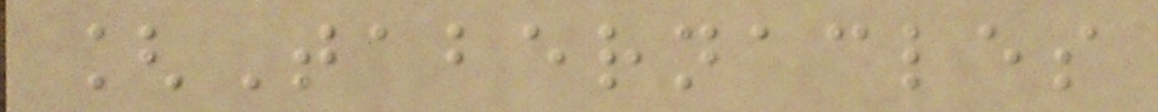[Tabernacles
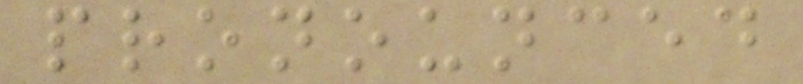pronounced
